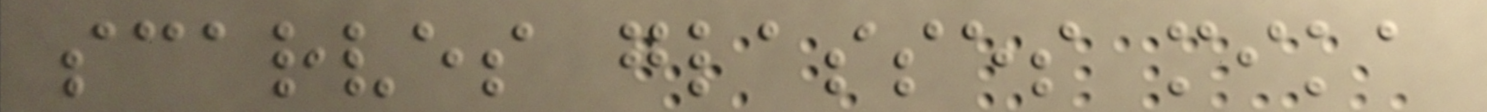scarves glasses mika
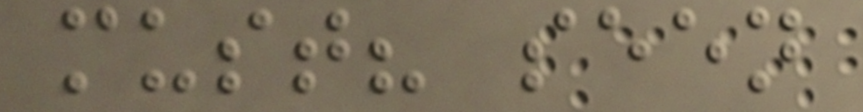must? seen
